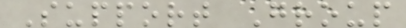Support Group
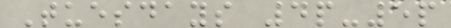Tuesdays 4p-5p
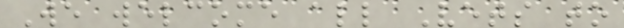We welcome all Vets to
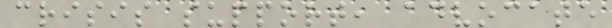crisis support, advocate
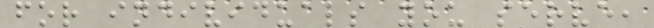for individuals you serve,
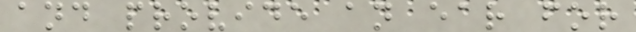and provide an ear for
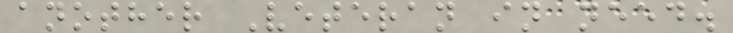another Veteran in need.
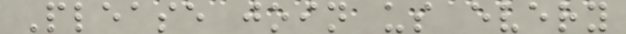Please join us every
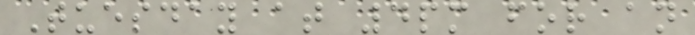Tuesday at 4pm for an
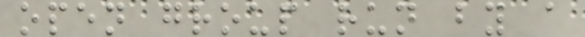open group run by a
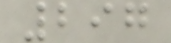297
